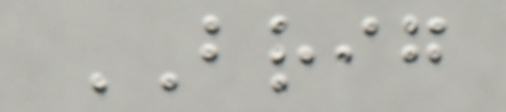BRIG
